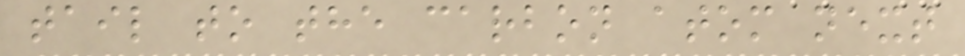tail to the carbon atom next
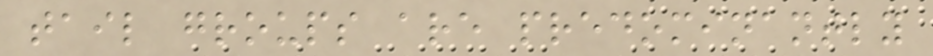tail groups are predominantly
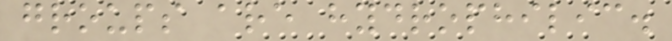groups are hydrophilic.
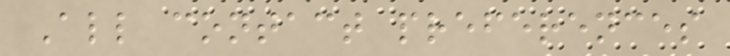All contact preferences
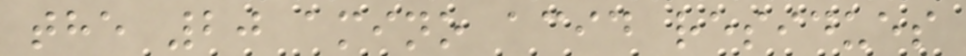the 20 amino acid residues
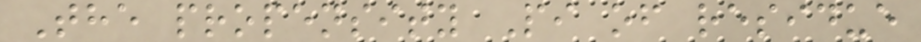The propensity Pi of residue
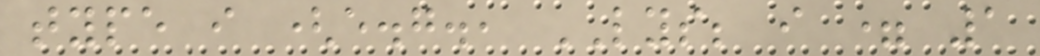type i (e.g., LYS; i = 1
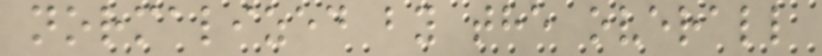normalized by the overall
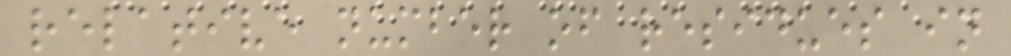relative number of residues in
